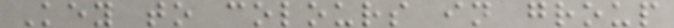Key to colours in group
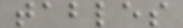tables
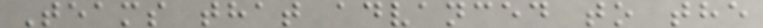Teams that advanced to the
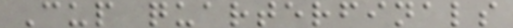Cup quarterfinals
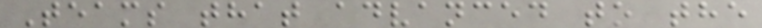Teams that advanced to the
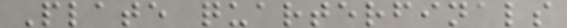Plate quarterfinals
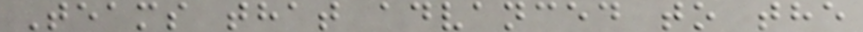Teams that advanced to the
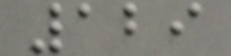129
